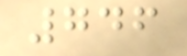746
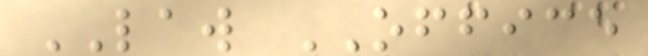LAW OFFICE
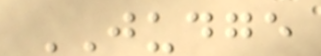JUDGE
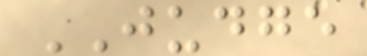JUDGE
